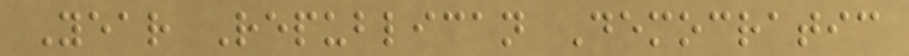Year Republican Democratic
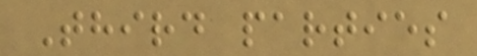Third parties
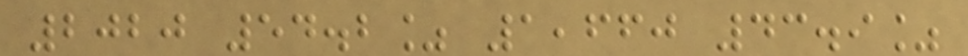2020 54.2% 1,660 43.9%
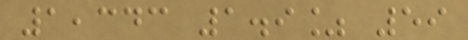1,343 1.9% 59
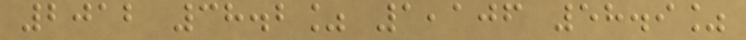2012 38.2% 1,106 58.9%
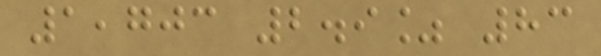1,703 2.9% 83
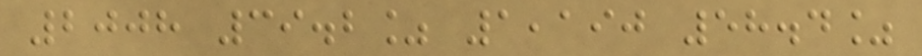2008 39.2% 1,190 58.4%
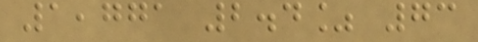1,771 2.4% 73
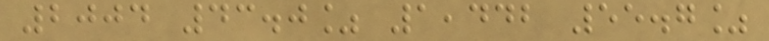2004 43.0% 1,442 55.7%
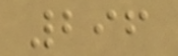296
